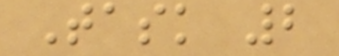Task 2
